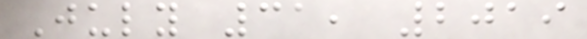July 31, 2019
